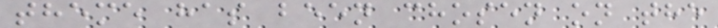theme has been chosen on the
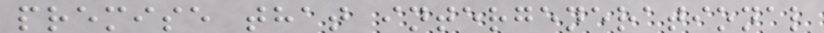premise that intergenerational
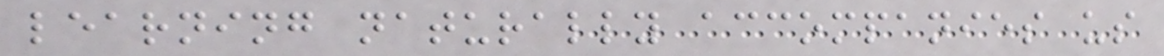learning naturally accompanies us
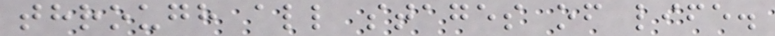through all stages of life.
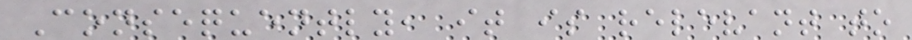Consequently, it is relevant to
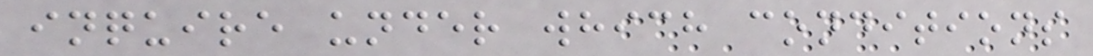inquire under which conditions
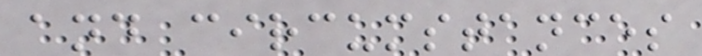and circumstances
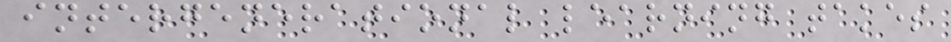intergenerational learning takes
